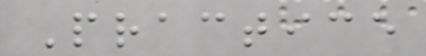Practice
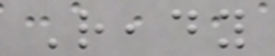Ready
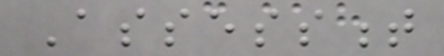Assessment
